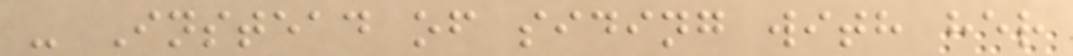- Instead of siding with her
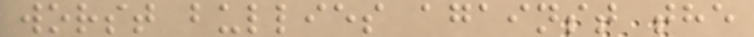worst bullies against the
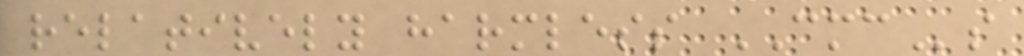relatively harmless CMCs
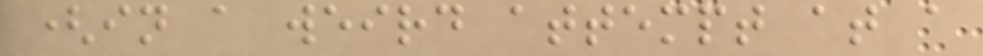(in a weird attempt at a
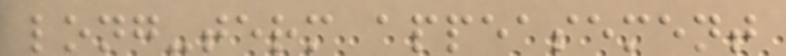long-term appeasement
